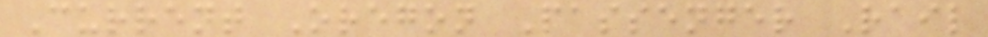Current Oregon Passenger Rail
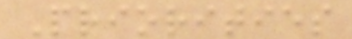Priorities
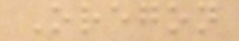Oregon
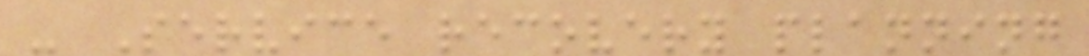- Service recovery planning
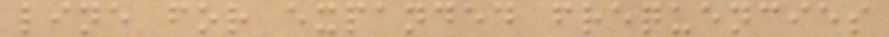line for expanded frequencies
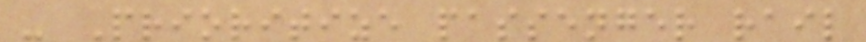- Prioritize passenger rail
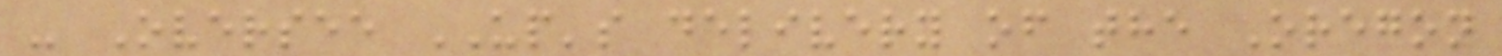- Oversee UP's delivery of the Oregon
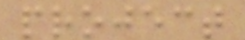project
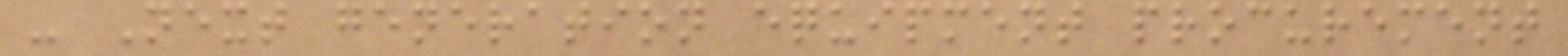- Next generation equipment procurement
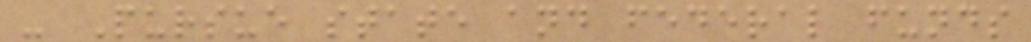- Pursue state and federal funds
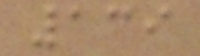139
